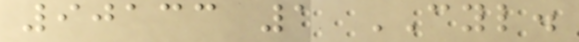90133 1 CYL.
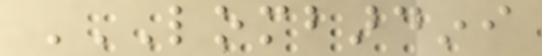LOMBARDINI
